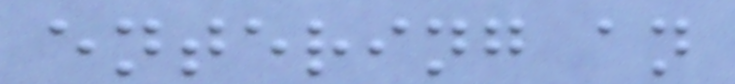entering an
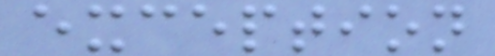exception
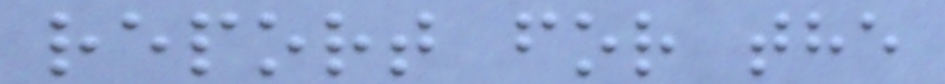report for the
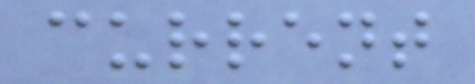current
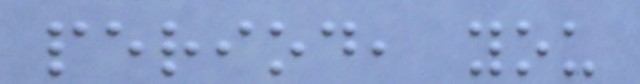period, you
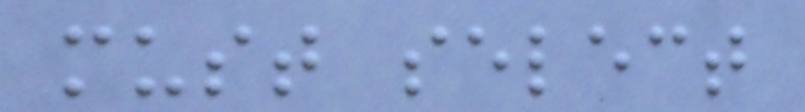must select
